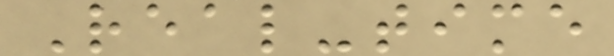Real-time
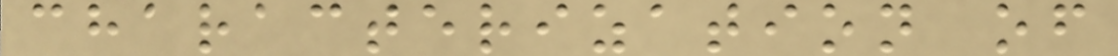characterization of
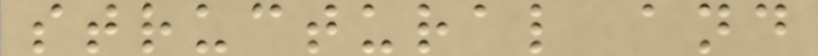structural and
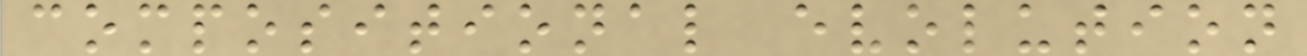compositional evolution
